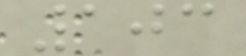103
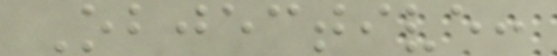Objective:
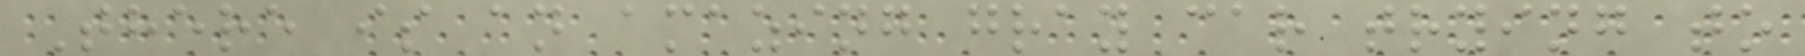There is an amazing gray car trying to
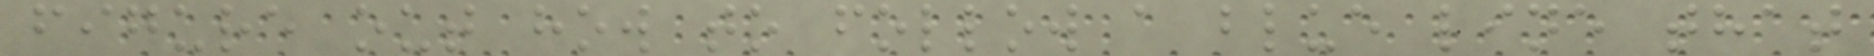figure out how to follow a blue line that
